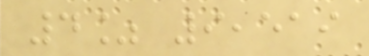4% 9,519
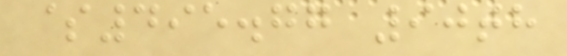$495.77 90th
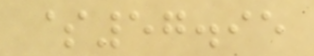$57.95
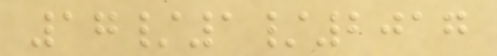17/1/2017
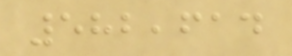582,614
